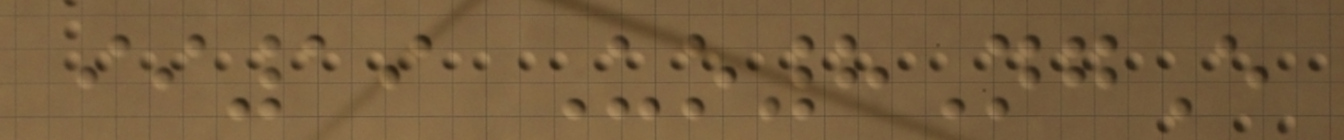ii19 Uo8NgE
